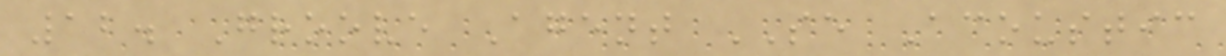12. Groove Agent SE Acoustic
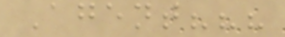Agent???
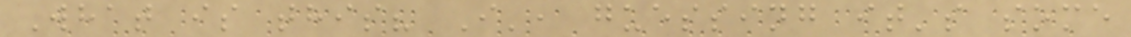What is this? I', guessing it's some
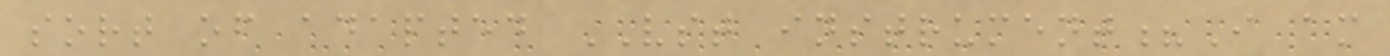sort of adapted VST instrument?I am
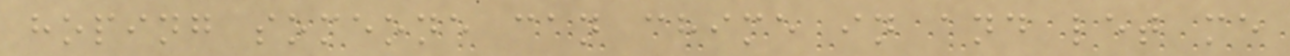hoping someone can chime in and let me
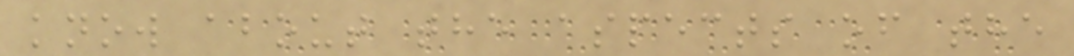know about the aspects of the
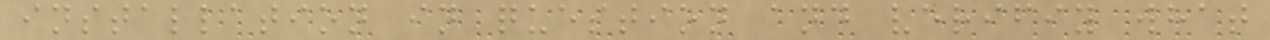installation in question and verifiy what
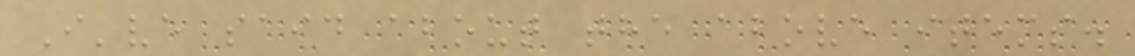I've said about the above items.
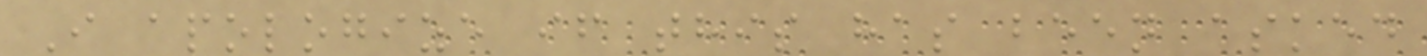I apologize if this has been asked
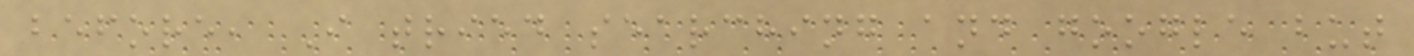before, I tried searching and google but
